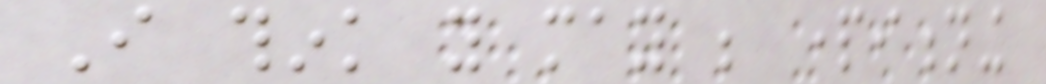I think you may be partitioning
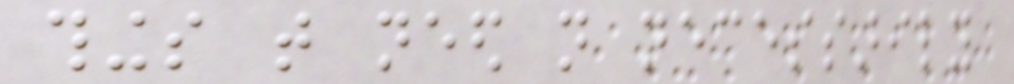things that need not necessarily
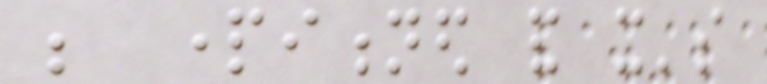be partitioned and it's
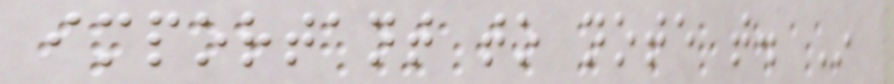important to note that. In
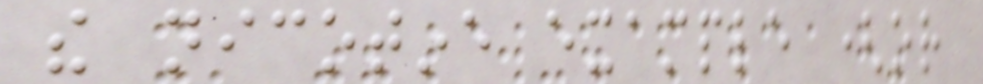the nicotine example (or
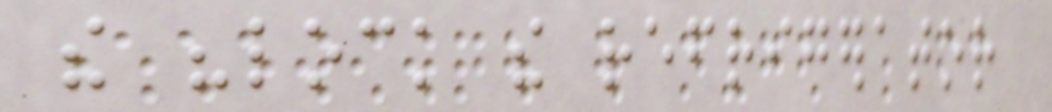the "lock the refrigerator
